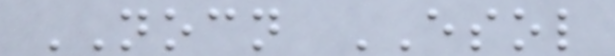NOCN ESOL
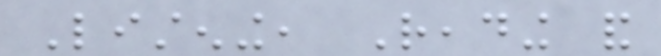Listening, Reading and
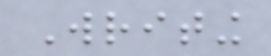Writing
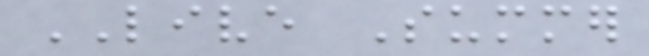LIVE Summer
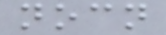nocn
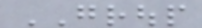GROUP
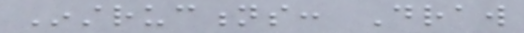Instructions: Draw
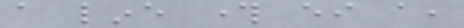a line through either a,
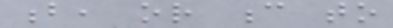b, or c to
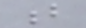b
